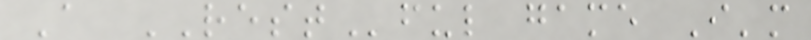A RESTful game I'm
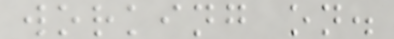working on.
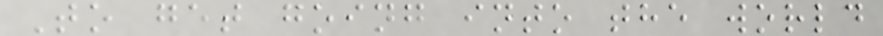To get going into the world
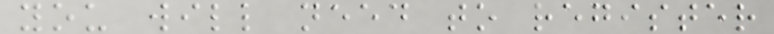you will need to register
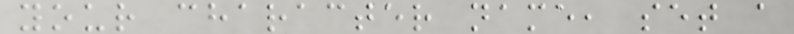your character name, set a
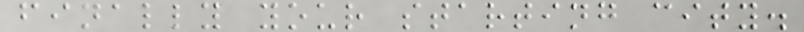finally your starting city.
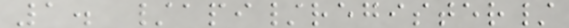1. /api/register/
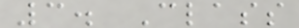3. Class
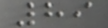89
